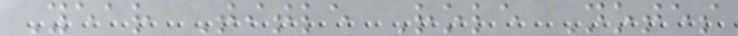Year Title Role Notes
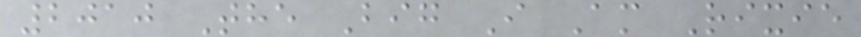2010 The Big I Am Rixie
